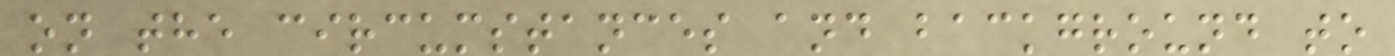on the circumstances and background to
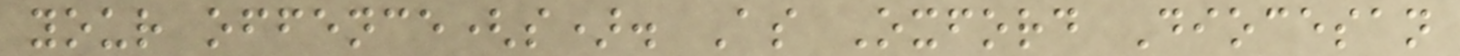your offence(s). As Oxford Diocesan
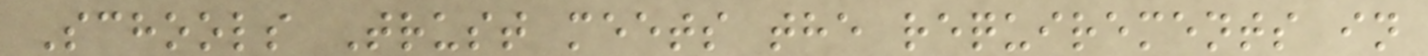Schools Trust meets the requirements in
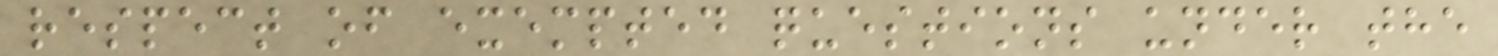respect of exempted questions under the
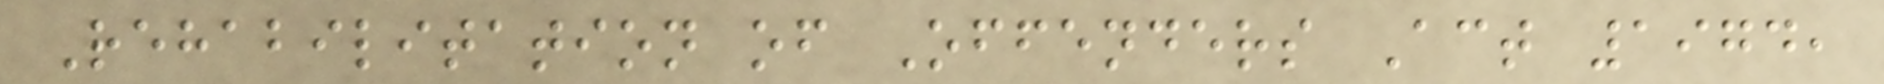Rehabilitation of Offenders Act 1974,
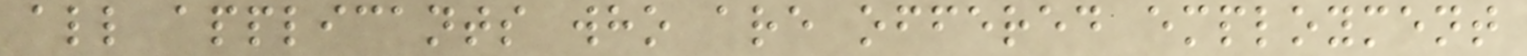all applicants who are offered employment
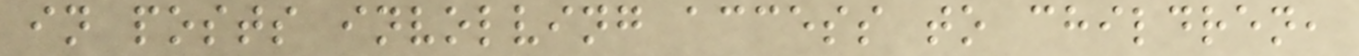in posts involving access to children,
